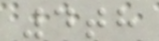4th
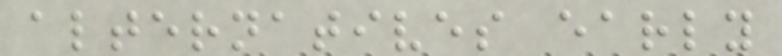alternatives early
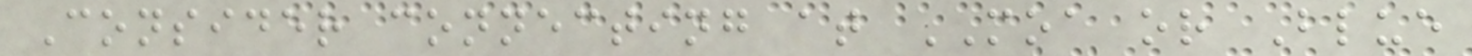Consider connecting at MOA or Blue
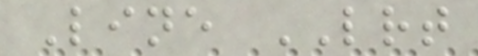Line LRT
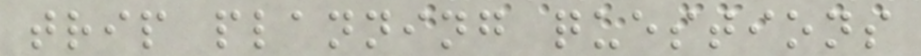trip planning questions
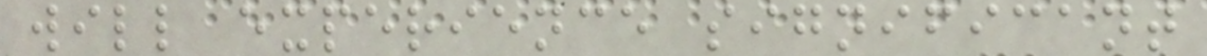will experience significant
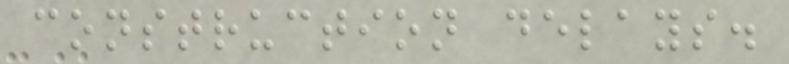construction delays.
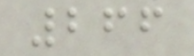266
